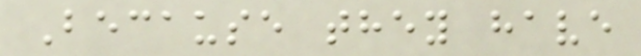Because they have
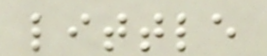little
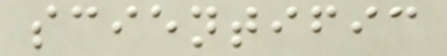scientific
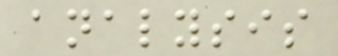analysis
